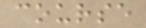course
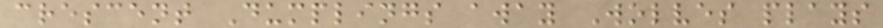crescent Dumplings away Wolves plays
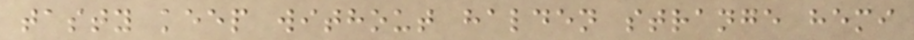tasty keep without halden strange hemi
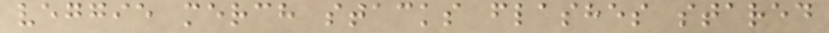veggie merch stacks flashes stared
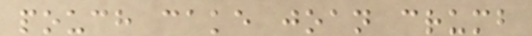pouch cake joan crumb
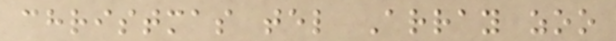christmas tel Array zoo
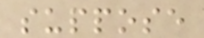suppose
